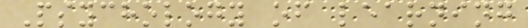Psychology of learning
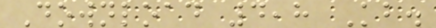Download 4,8 Kb.
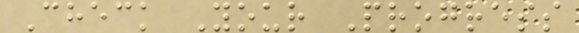Check Your Progress
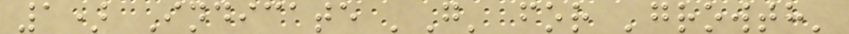1) Indicate 'G' for 'growth'
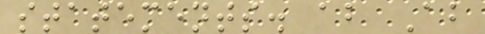statements. ab Ab
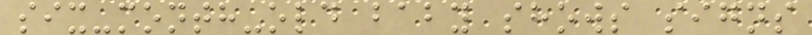six-month-old baby shows signs
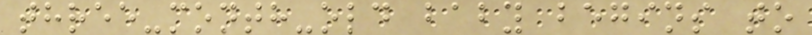three-month-old baby begins to
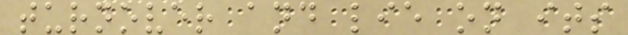turnover and lie on its
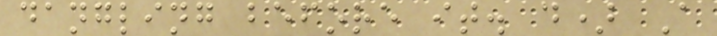dangling before it. d) A
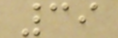39
